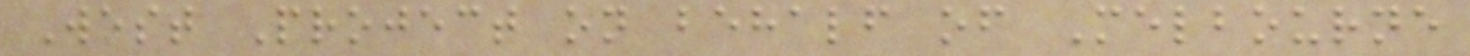West Project on behalf of Melbourne
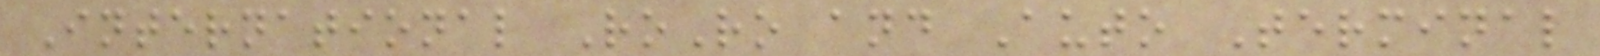International RoRo and Auto Terminal
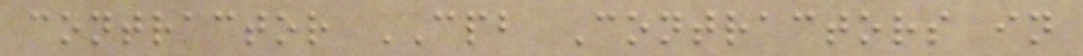contractor CPB Contractors in
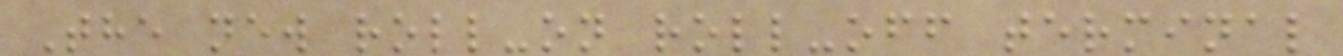The new roll-on roll-off terminal
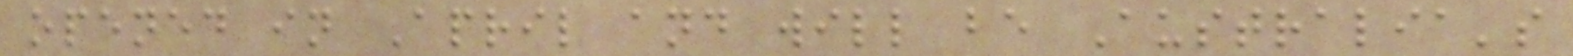opened in April and will be Australia's
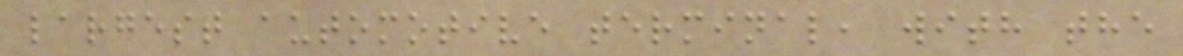largest automotive terminal, with the
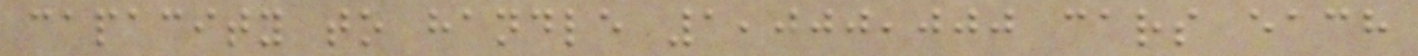capacity to handle 1,000,000 cars each
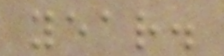year.
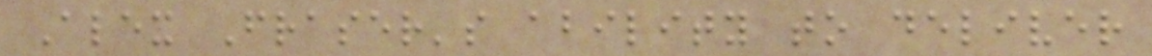Alex Fraser's ability to deliver
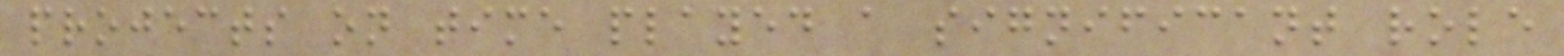projects on time played a significant role
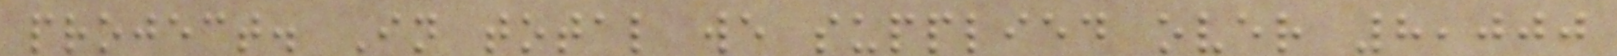project. In total we supplied over 8,000
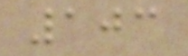103
